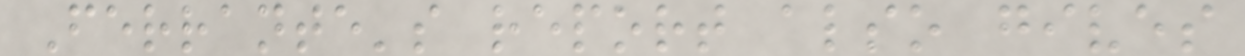Ferrante's report also gives
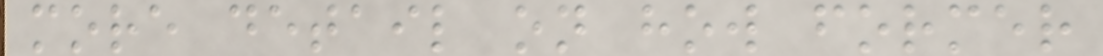more detail on how former
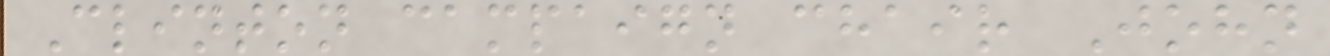Clinton campaign chair John
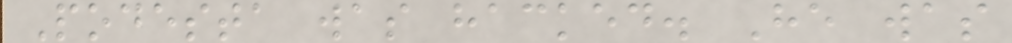Podesta was hacked. He was
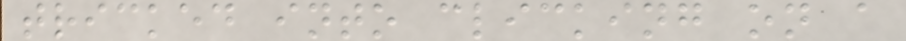tricked into clicking on a
